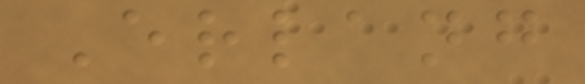Erlang
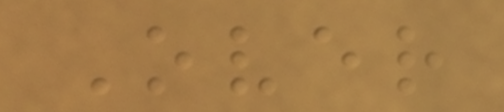Over
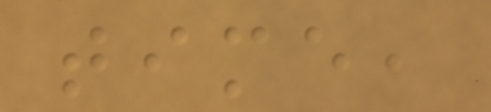time,
